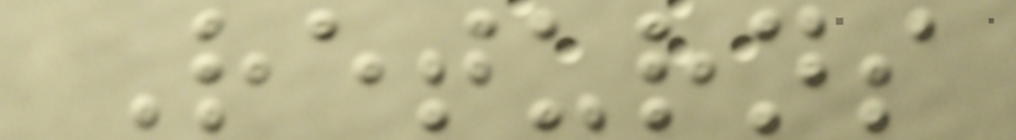Returns
